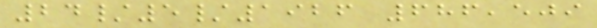24/5/1926 686,509
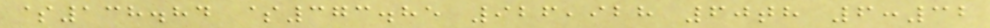$138.84 $373.85 926,928 60th 6:32
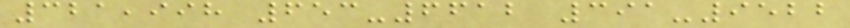321,998 653-6612 391-9522
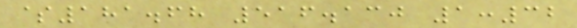$181.68 516.130 1:32
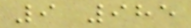9 985
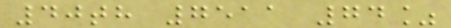40th 7511 74%
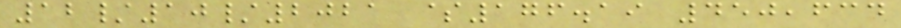12/10/2021 $176.19 450,634
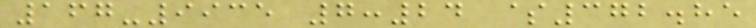167-9935 7:24 $372.85
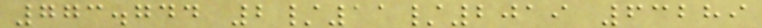773.744 2/11/2019 63289
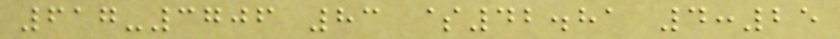617-3706 83 $42.81 4:25
